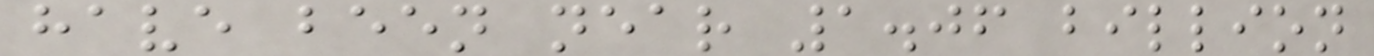have been near 1.06 billion
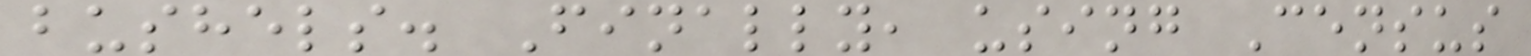bushels. Finally, using Census
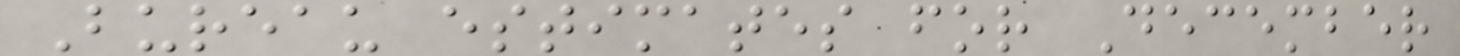Bureau estimates for December
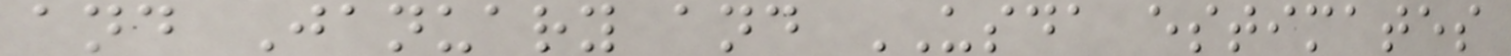and January and USDA estimates
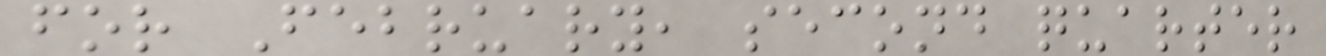for February, second quarter
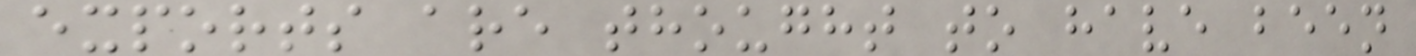exports are thought to have been
